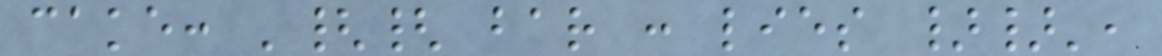cake: '{{ bar : lies }}',
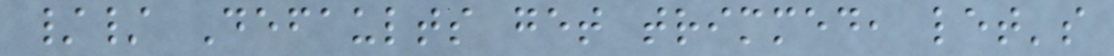// Defaults get trimmed, let's
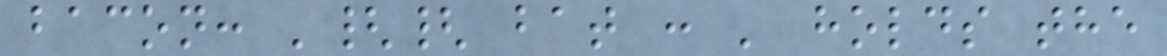bacon: '{{ bat : ' holds the
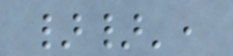}}',
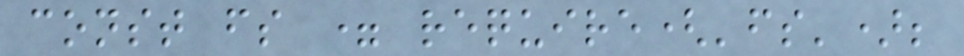const fs = require('fs');
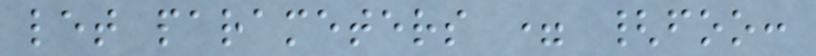let parameters = {foo:
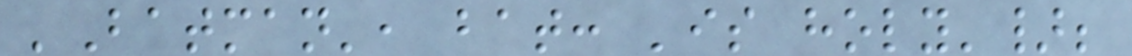'Batman', bat: 'is holy'};
